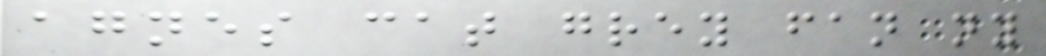agnes cat grey fan ny
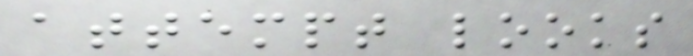attempt looks
